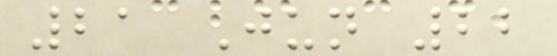21 Jun 22
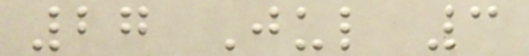27 Jul 3
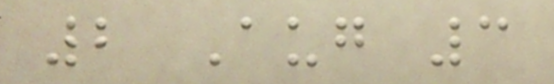2 Aug 3
